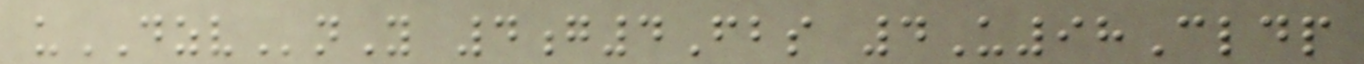uDZVnY 4g4Fbs 4U98Cldp
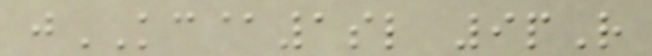jKC@1sl 9pR
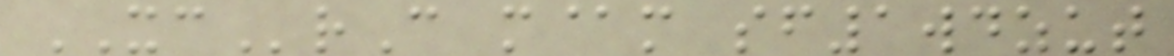XCrC m@m sf1wdzut
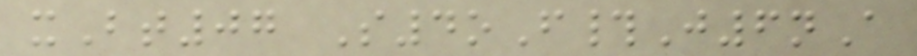xBt07 S4oF#J6nA
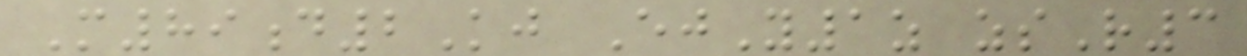M89d2Kj EjY1z zsR3
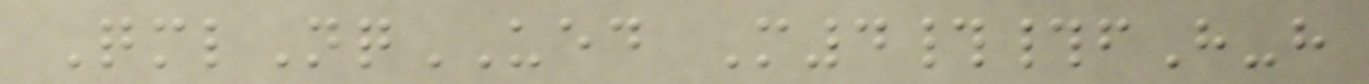QmlNqUED M4##fH-h
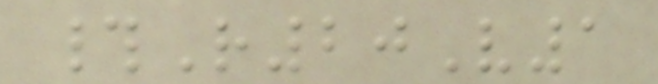#R20V1
